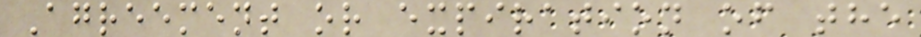Agreement or expiration of the
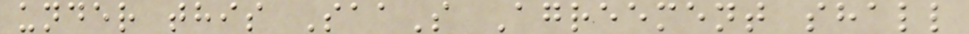under this SaaS Agreement shall
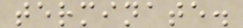terminate.
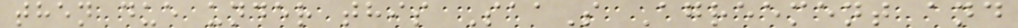then due under this SaaS Agreement and
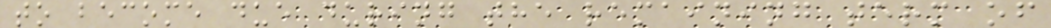to become due during the remaining term of
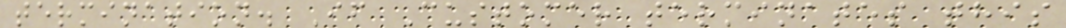termination. If Customer terminates this
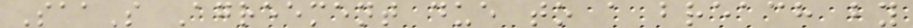SaaS Agreement due to a breach by
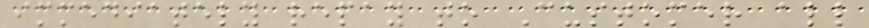immediately repay to Customer all
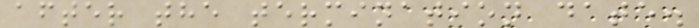after the termination date.
